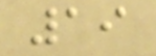19
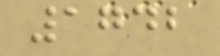1742
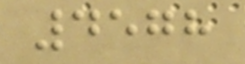4578
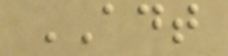ADT
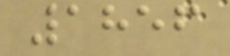1856
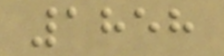1858
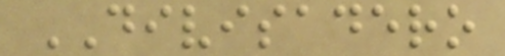DIVISADERO
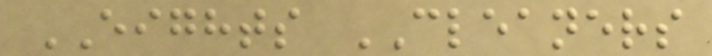EIGHTS CLEANERS
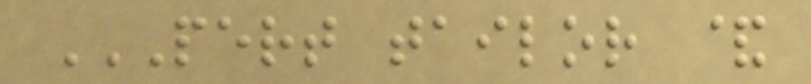PERT TAILOR &
